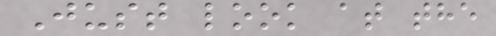Just look at the
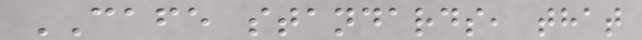CAFE standards, that
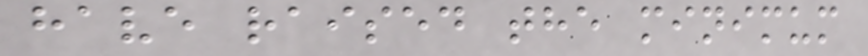have raised the minimum
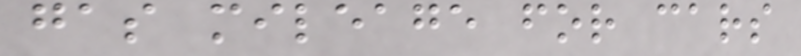gas mileage for cars
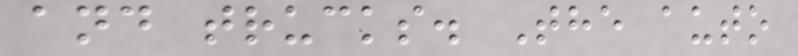and trucks. The auto
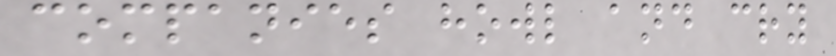companies howl and cry
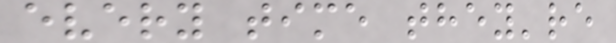every time they're
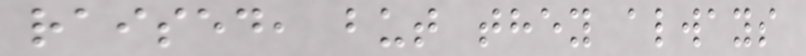raised, but they always
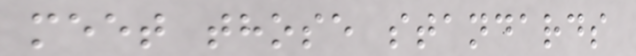meet those standards
